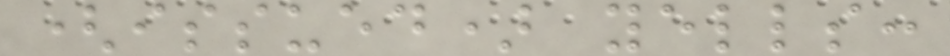(issued) yells:
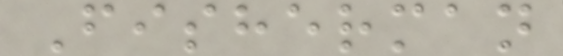Fisherman
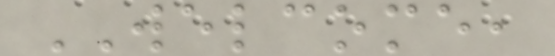WELCOME,
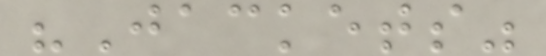"Jackets"
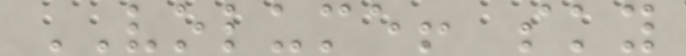VOLUME! sky
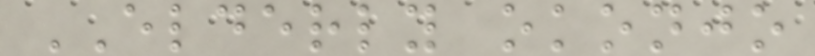ELDERLY okonjo
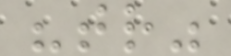"tr"
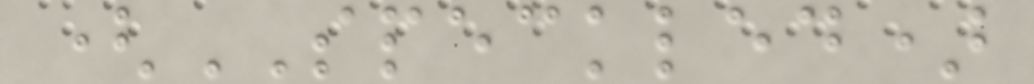(SPECKLED)
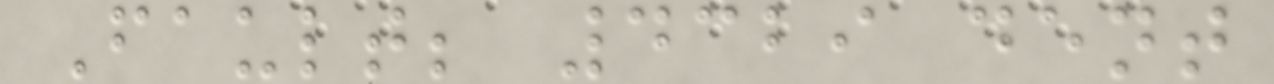Fault; 4329 dent
